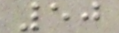50
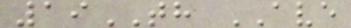19TH AVE
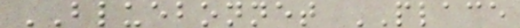BLUEBONNET PLACE
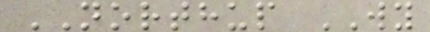NORTHUP WY
